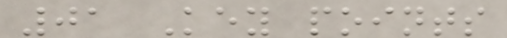01 Key points
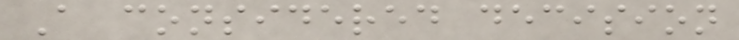A considered decision
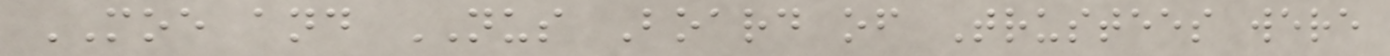MOE and NUS Board of Trustees were
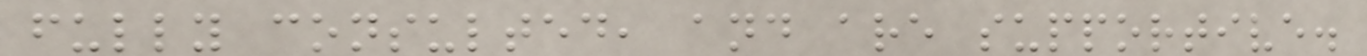fully consulted, and are supportive.
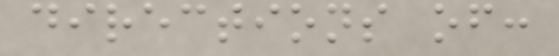directions of:
